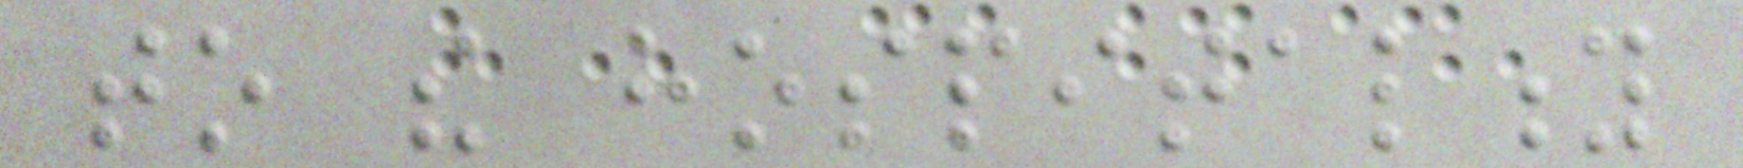to the hospitality
